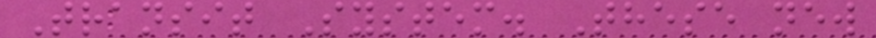Transit System. These new
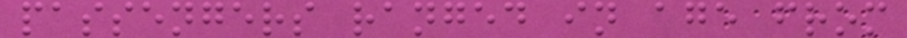passengers ranged in age from
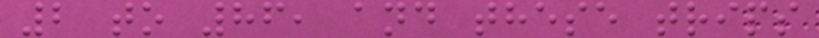2 to 86, and these trips
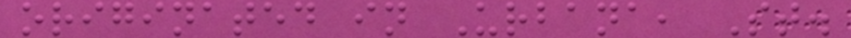originated in Urbana, St.
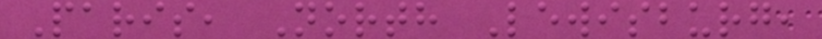Paris, North Lewisburg,
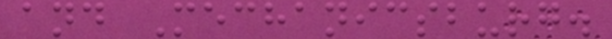and Mechanicsburg.
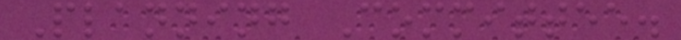Planning Committee.
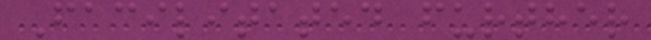Facilitated further
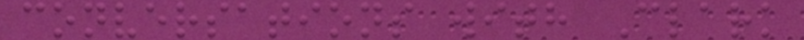conversations with Clark
